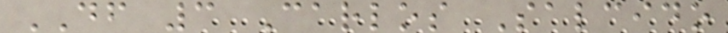DF 3 Carlos Salcido
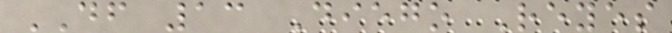DF 13 Diego Reyes
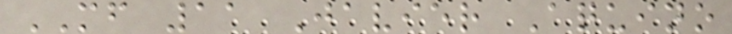MF 11 Javier Aquino
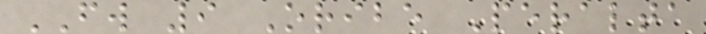FW 9 Oribe Peralta
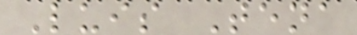Luis Tena
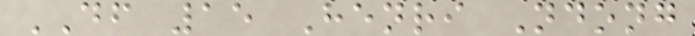DF 15 Henri Ndong
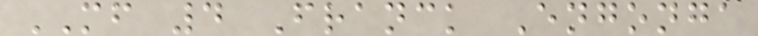MF 4 Franck Engonga
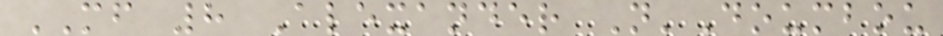MF 8 Alexander N'Doumbou
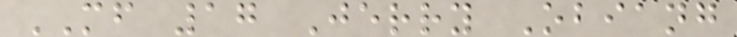MF 17 Jerry Obiang
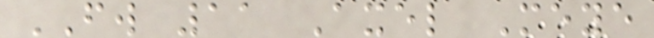FW 11 Axel Meye
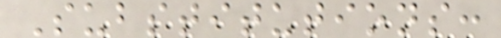Substitutions:
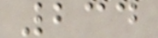234
